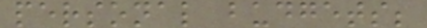personal budgets;
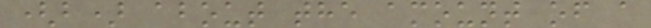(b) about the amount of a
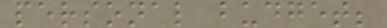personal budget;
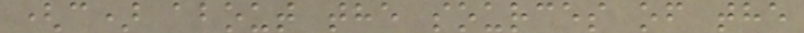(c) about the sources of the
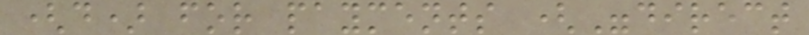(d) for payments ("direct
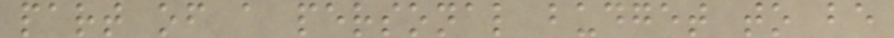part of a personal budget to be
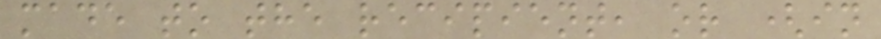made to the recipient, or (in
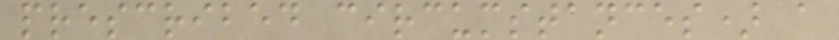prescribed circumstances) a
